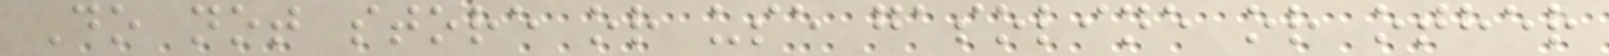Do not store or use gasoline or other
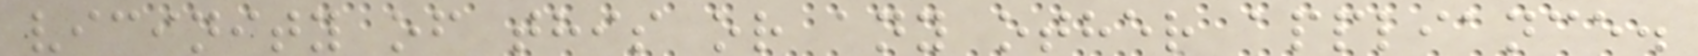vicinity of this or any other appliance.
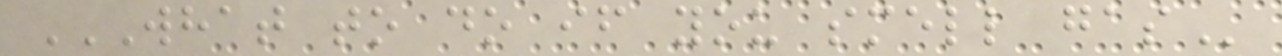WHAT TO DO IF YOU SMELL GAS
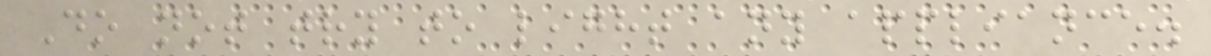Do not try to light any appliance.
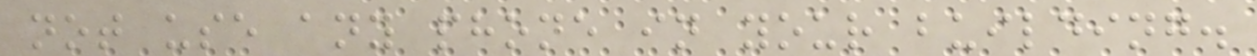not use any phone in your building.
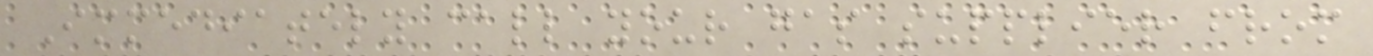Immediately call your gas supplier from
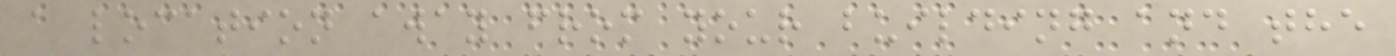a location away from your building and the
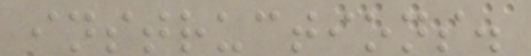instructions.
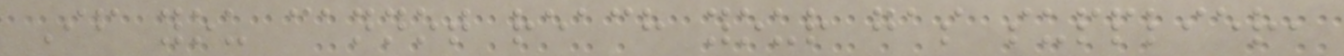If you cannot reach your gas supplier,
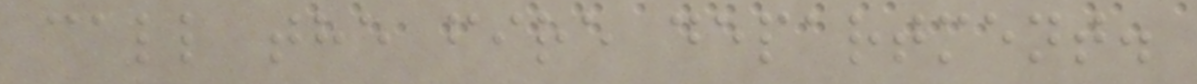call the fire department.
